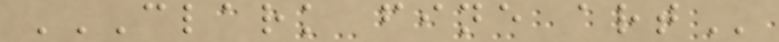CLARK FINE ART
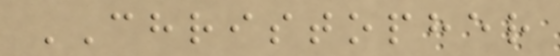CHRISTOPHER
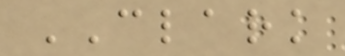CLARK
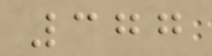377
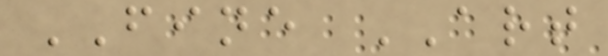FINE ART
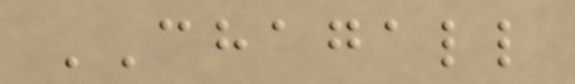CHAGALL
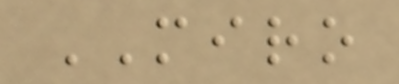MIRO
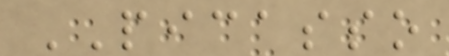PICASSO
